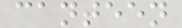canteen
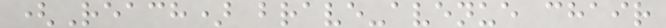(Reach) brave-avenue chair
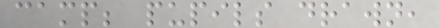camp; pupils drawn,
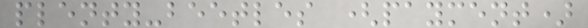plenty-beetles (payment)
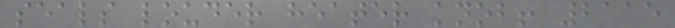seals louder heater knob! 2115
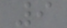9
